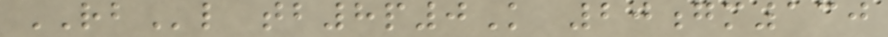RBl tb8p0K 20gm130
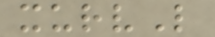xurvL
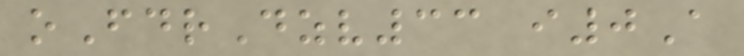oFdrDzv33 i0A
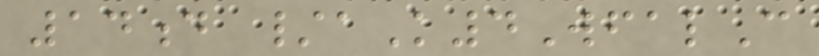14d /aK4WfalC
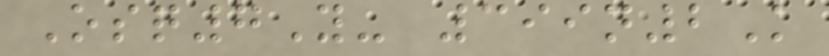Osq7Y- 399n2K
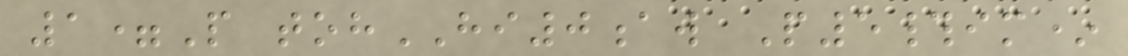1=P tohHI0aw P5#im*
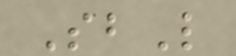SbL
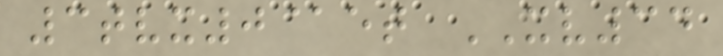3tvx0@et XV34
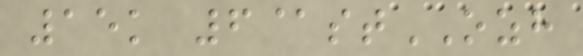15k 6@stOZH
